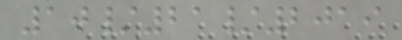10/21/2019
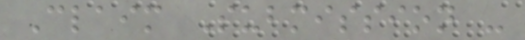Claim Submission -
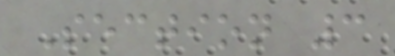Section 3
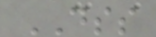DSS
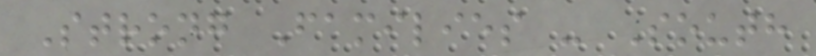Strong Families - South
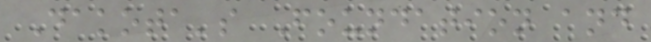Dakota's Foundation and
